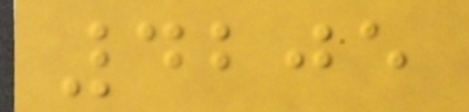4205
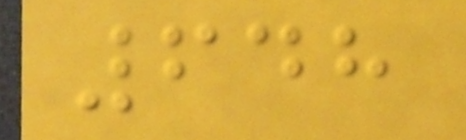648
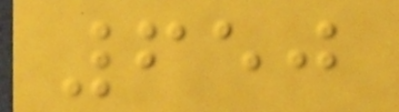650
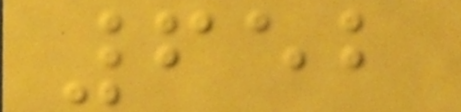652
